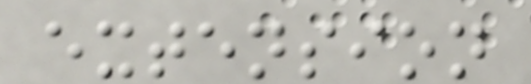extension
